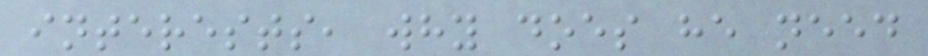interests, why does he need
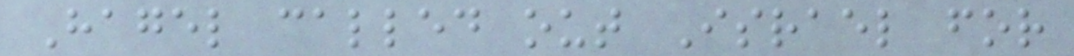Hagel called out Israel for
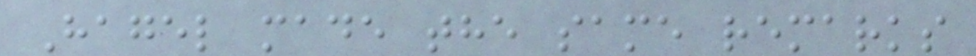Hagel made the same remarks
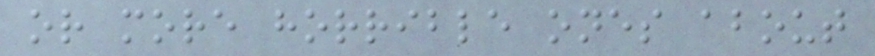or more horrible ones about
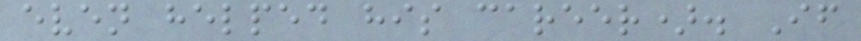even helped his career). If
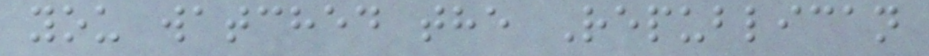you watched the Republican
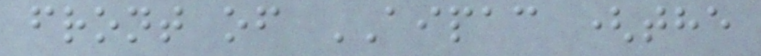front of AIPAC (the
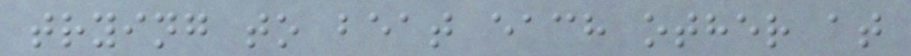trying to beat each other at
